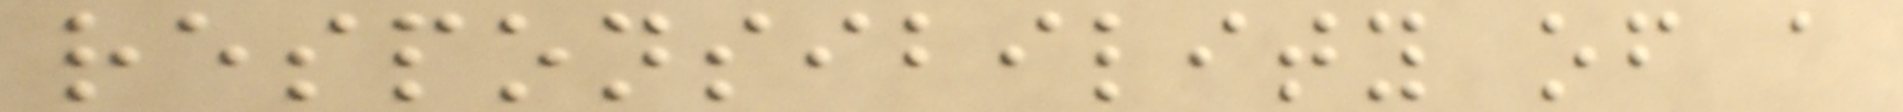responsibility of a
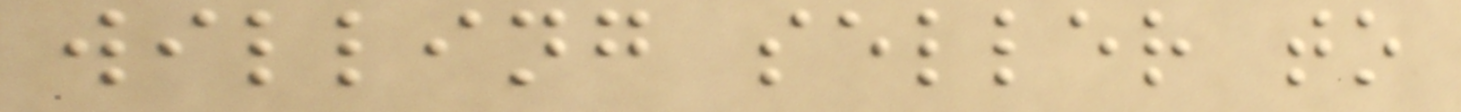willing seller to
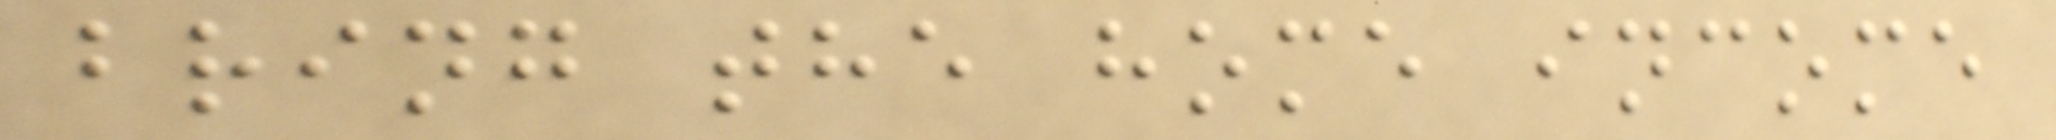bring the home income
